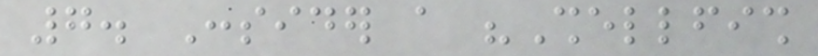7. Consider a "Shellfish
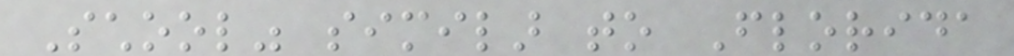School" similar to Florida
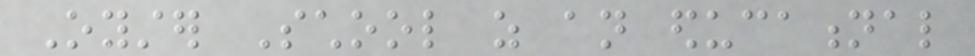Oyster School as an educational
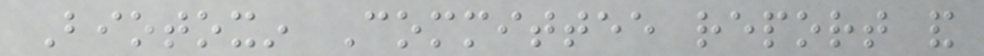Biotoxin Committee report and
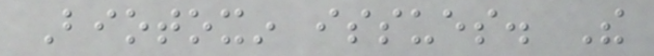Biotoxin issues. The
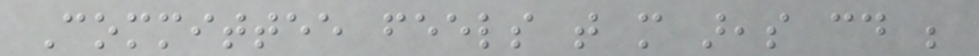Committee feels that more areas could be
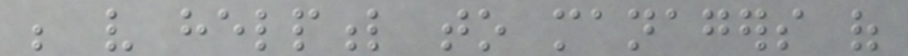be very helpful to managers of
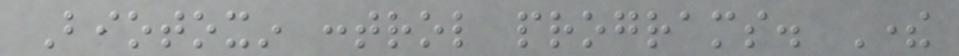Biotoxin control programs. There
